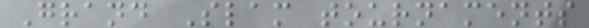Grand Slam tournaments
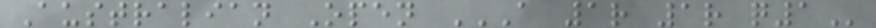Australian Open A 1R 1R Q1
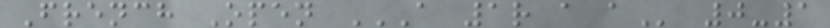French Open A 1R A A 0-1
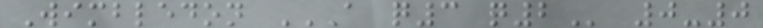Wimbledon A Q3 Q2 0-0
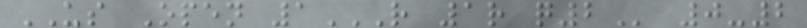US Open 1R 1R Q2 0-2
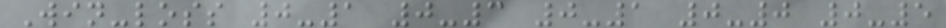Win-loss 0-1 0-3 0-1 0-0 0-5
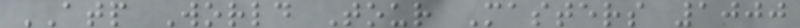ATP World Tour Masters 1000
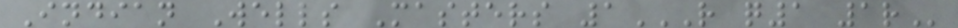Indian Wells Masters 1R Q1 1R
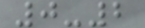0-2
